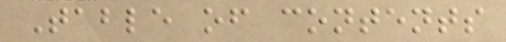Table of contents
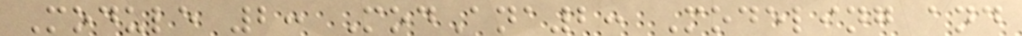Module 2: ModAna2: Modeling and
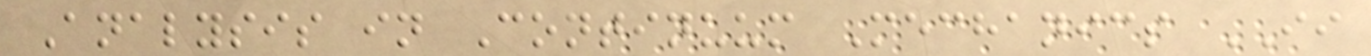Analysis in Continuum Mechanics II
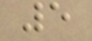5
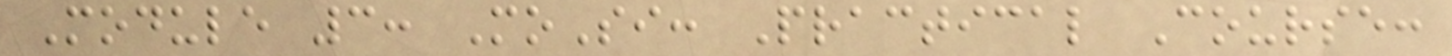Module 3: MoSi: Practical Course:
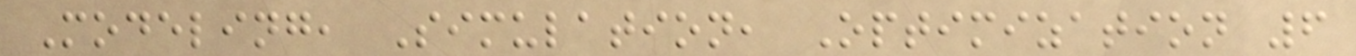Modeling, Simulation, Optimization 6
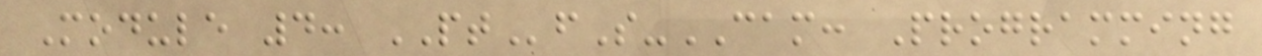Module 4: PTfS-CAM: Programming
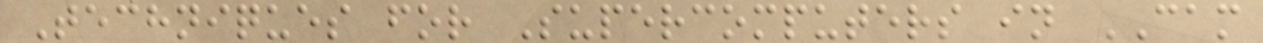Techniques for Supercomputers in CAM
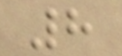8
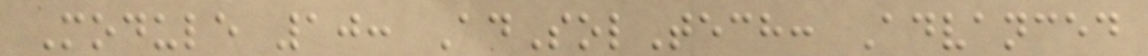Module 10: AdSolTech: Advanced
